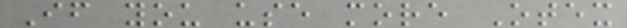If you use more Otex
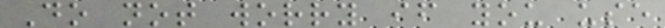Do not worry if you use
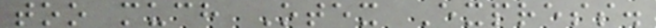too much Otex Express.
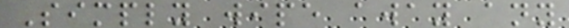Simply wipe away any
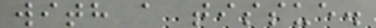with a tissue.
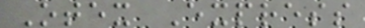Otex Express
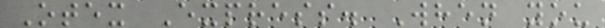Otex Express. When you
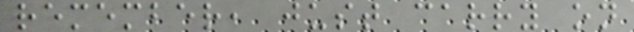remember, just carry on
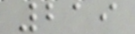219
